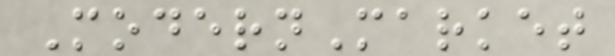ModernMarket
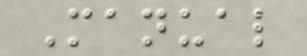Manual
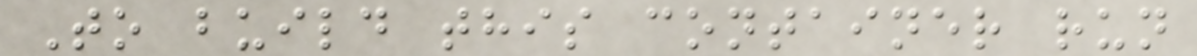To build this container run
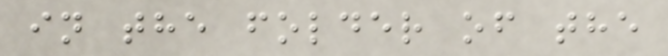in the folder of the
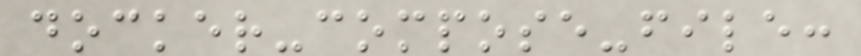docker-compose-file:
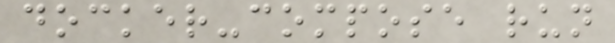docker-compose run
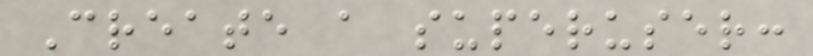Create a superuser:
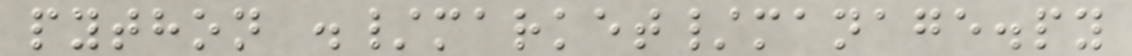python ./market/manage.py
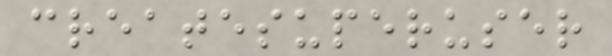createsuperuser
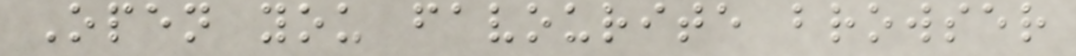Open you favourite browser
